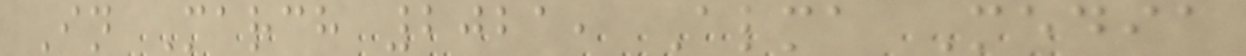In March 2021, Alma Media
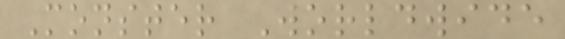Monster Worldwide
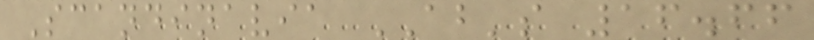Scandinavia AB's 16.66
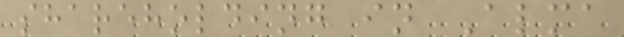shareholding in Alma
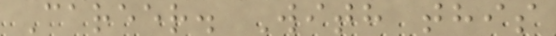Career. With this
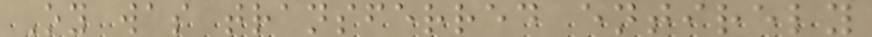Oy was transferred entirely
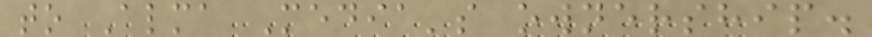to Alma Media's ownership.
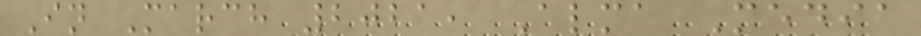In March 2021, Alma Media
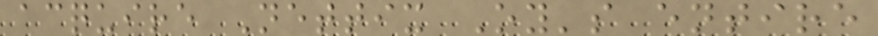acquire Nettix Oy's entire
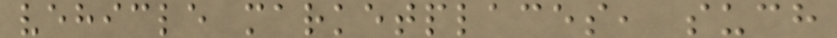vehicle marketplaces, such
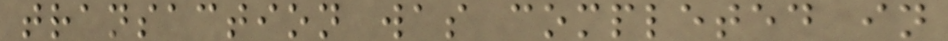transaction was completed in
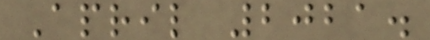April 2021.
